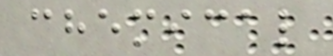chemical
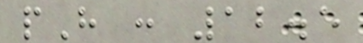pH : 12.5
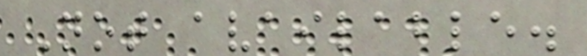Not available.
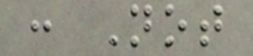: Not
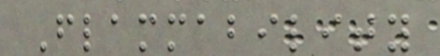Flammability
